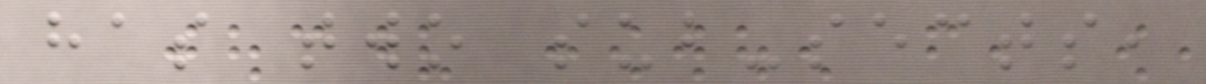has two sub-sects,
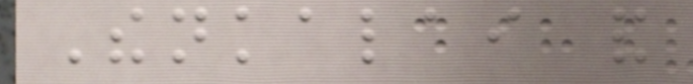Thenkalai and
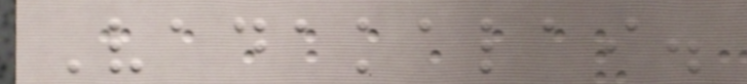Vadakalai.
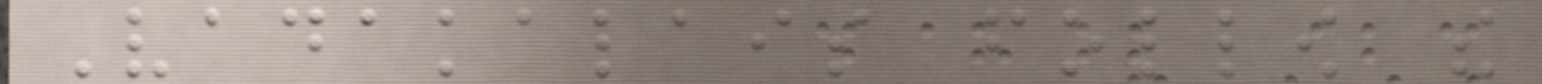Vadakalais follow the
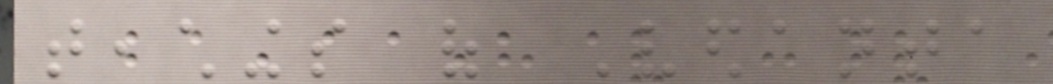teachings of Vedanta
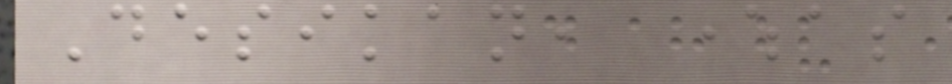Desikan, whereas
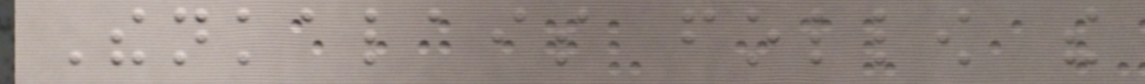Thenkalais follow the
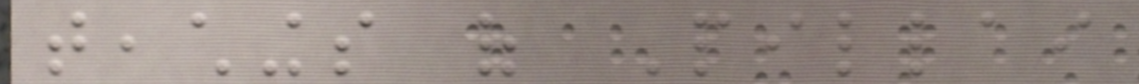teachings of Pillai
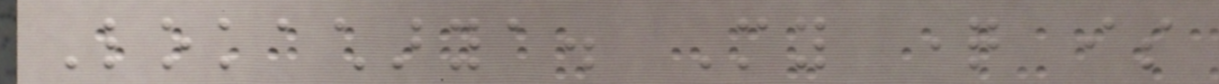Lokacharya. My question is
